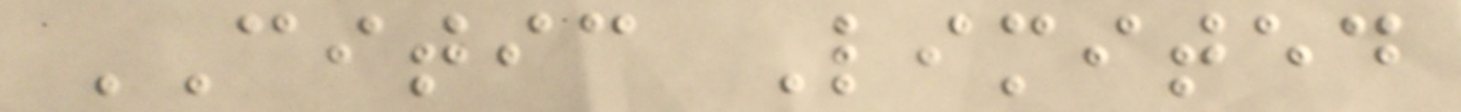CITIC Limited
